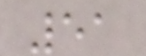51
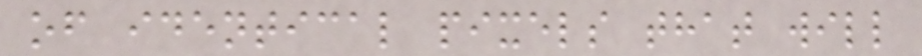of identical pixels that will
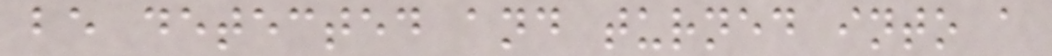be detected and turned into a
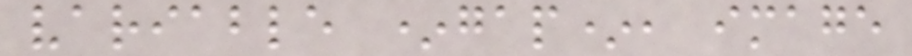variable *gap*, image
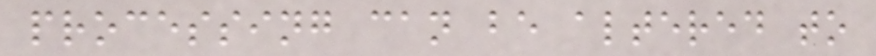processing can be altered to
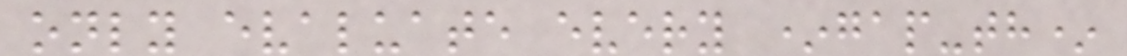only evaluate every *gap-th*
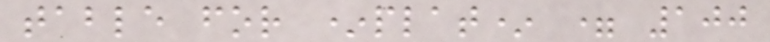table for *plat* = 100
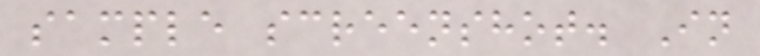sample screenshot. In
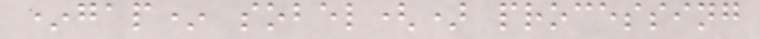*gap* sobel() processing
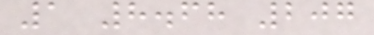1 8.68 207
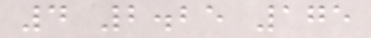4 2.25 175
